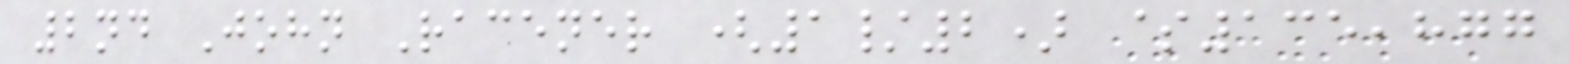2nd John Racener (1/2) $135,877
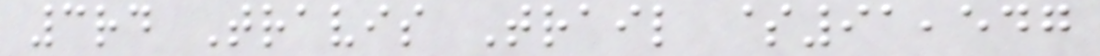3rd Travis Trail $91,547
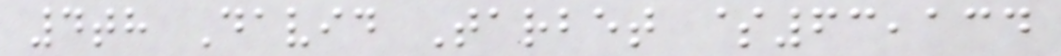4th David Tarbet $63,134
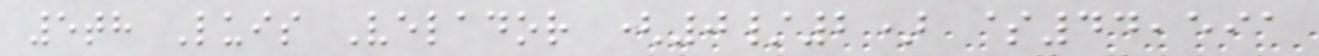5th Luis Velador (0/2) $44,591
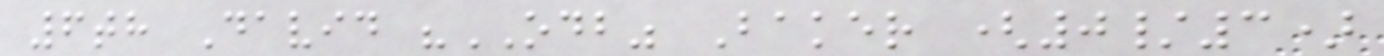6th David "ODB" Baker (0/3)
